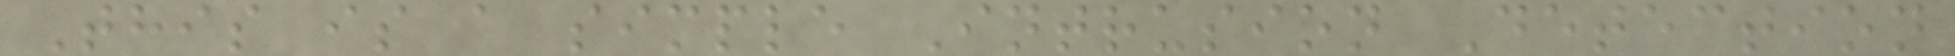This is a simple Intrusion Detection
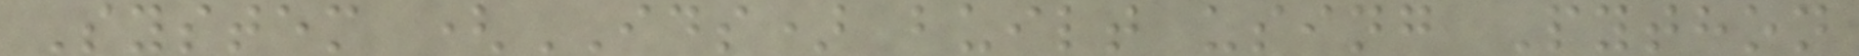System (IDS) built using Python
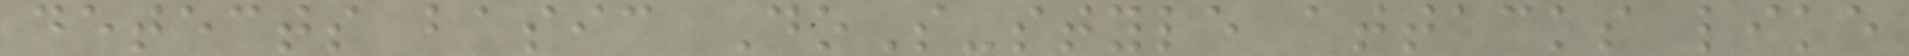detects basic DoS-style attacks like
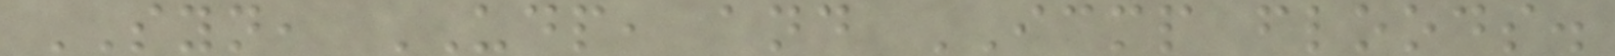SYN, UDP, and ICMP floods.
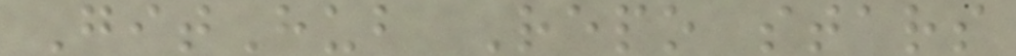GitHub Repo stars
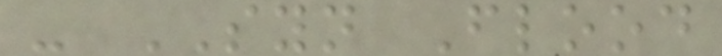- SYN Flood
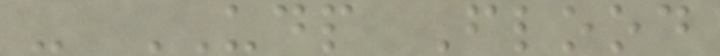- UDP Flood
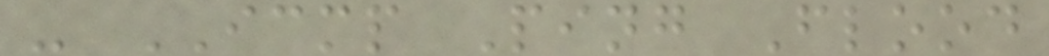- ICMP Ping Flood
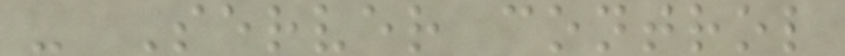- Server control
